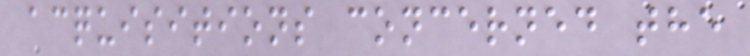acquisitions concerned the
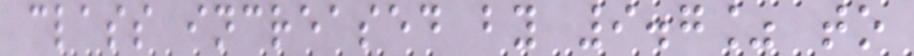class increased by 9.7% to
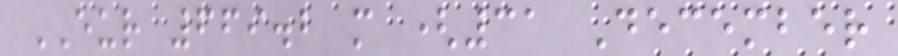EUR 669.2 m (31 December
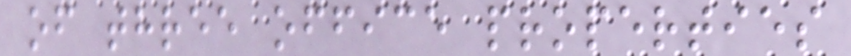of three office properties
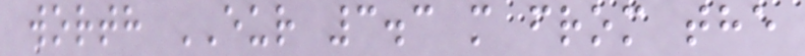worth EUR 3.3 m from the
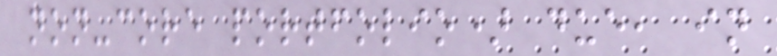non-core portfolio) due, in
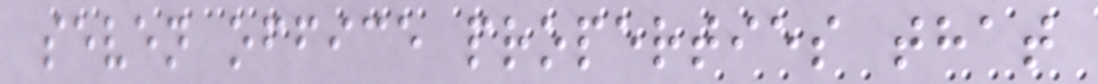seven office properties that
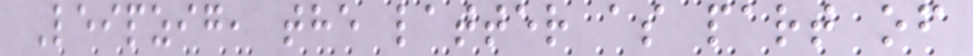Leipzig, the latter as part of
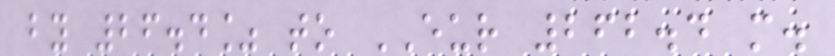by 26.4% to EUR 262.4 m.
